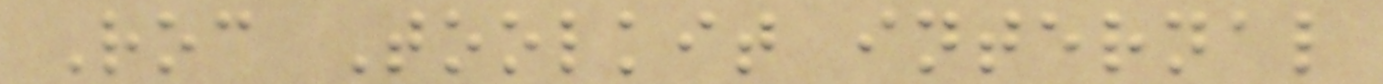Roc Toolkit internal
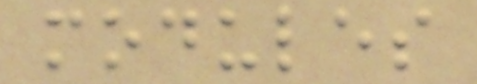modules
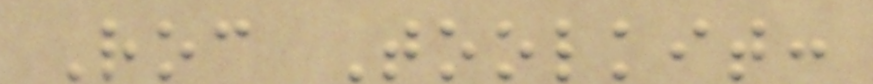Roc Toolkit:
